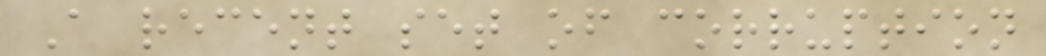A recent set of corruption
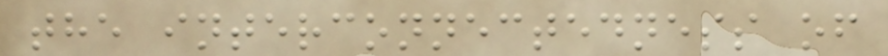the interconnectedness of
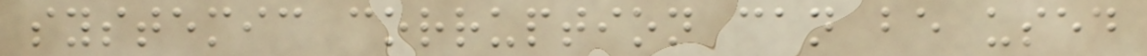systemic corruption can be used
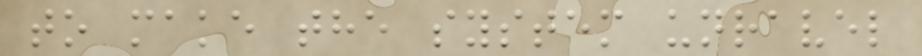to make the system unravel
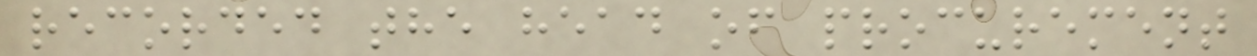recorded the head of procurement
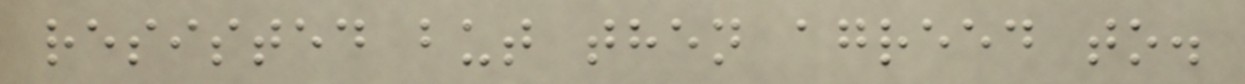resisted but then agreed to.
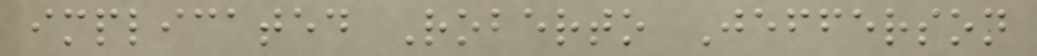implicated Roberto Jefferson
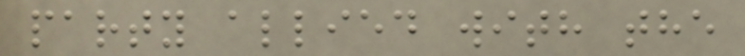party allied with the
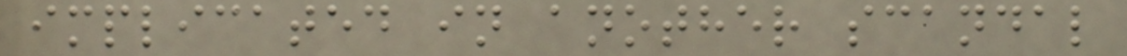implicated in another scandal
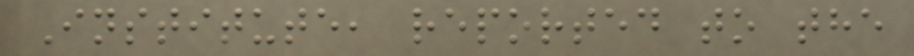Institute, reported to the
